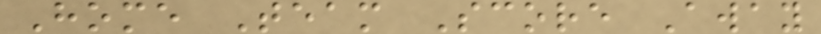Home Team Score Away
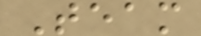Team
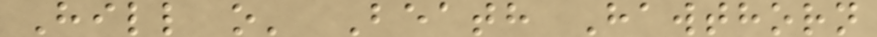Hill o' Beath Hawthorn
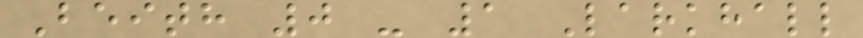Beith 0 - 1 Larkhall
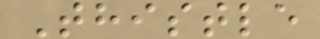Thistle
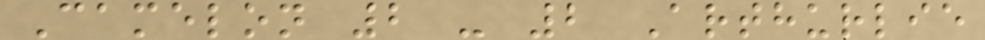Camelon 2 - 2 Arthurlie
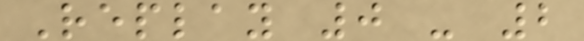Replay 0 - 2
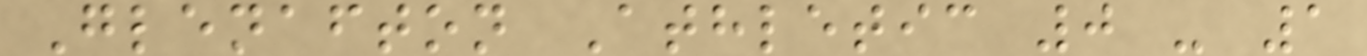Glenafton Athletic 0 - 1
